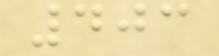403
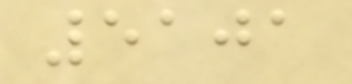5101
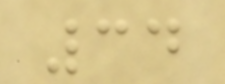34
